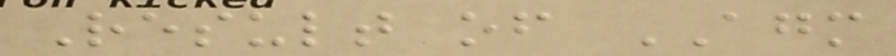Result of AGM
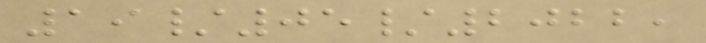19/05/2022,
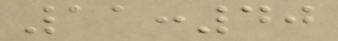11:40
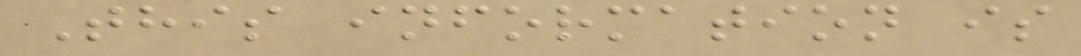This information is
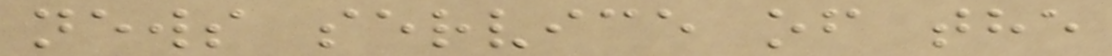news service of the
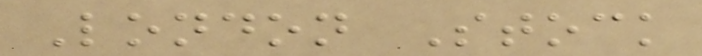London Stock
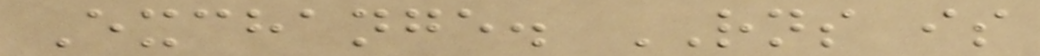Exchange. RNS is
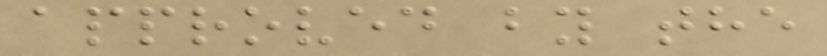approved by the
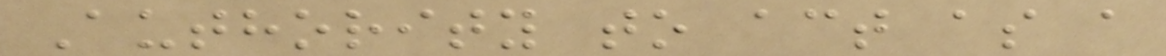Authority to act as a
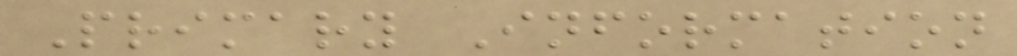Primary Information
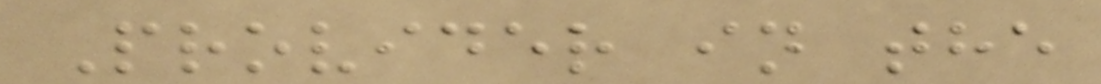Provider in the
